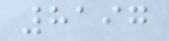8197
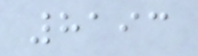8193
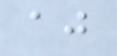aj
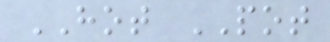HOT POT
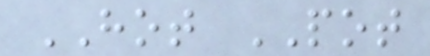HOT POT
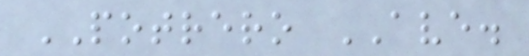POTRERO AVE.
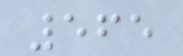565
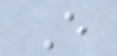E
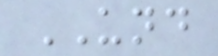UND
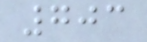703
